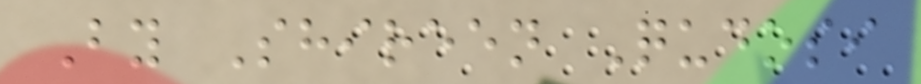By Shireen Qudosi
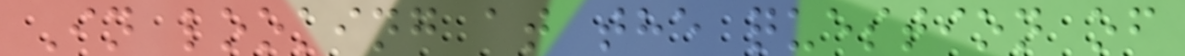In looking at the question of
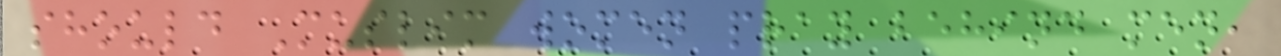should Muslim women pray behind men,
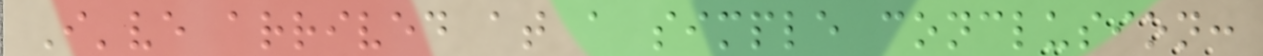I've arrived at a simple conclusion:
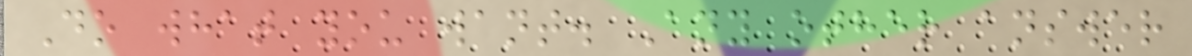Do what you want. Any other answer
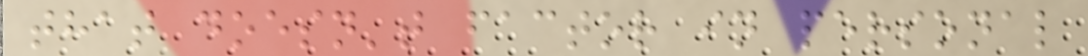that doesn't factor in personal
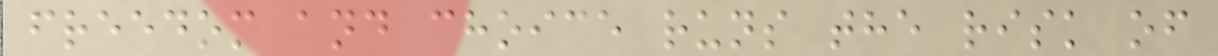freedom and choice runs the risk of
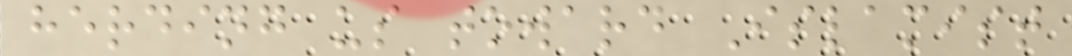herding us toward Islamist
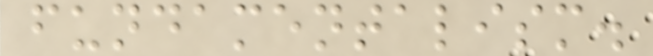fundamentalism.
